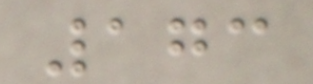173
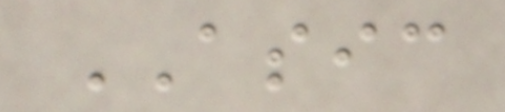ASIC
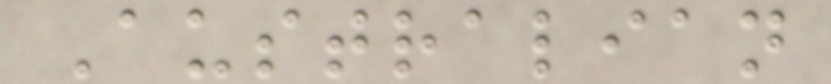Australian
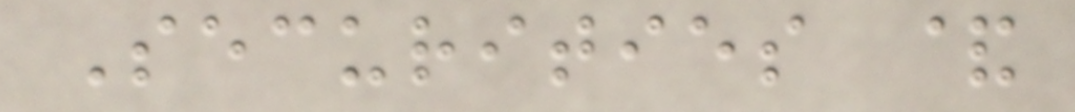Securities &
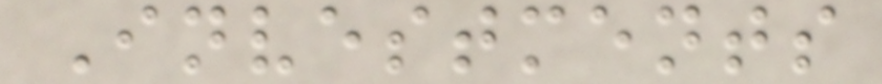Investments
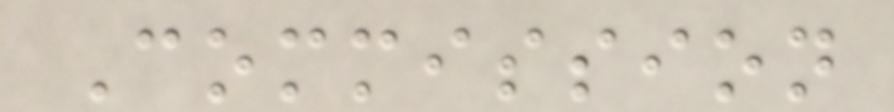Commission
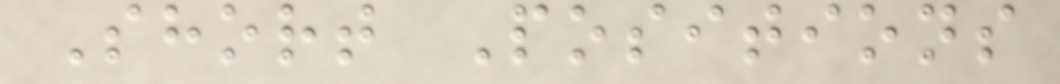Short Positions
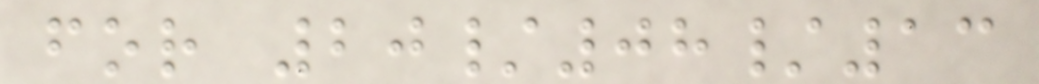for 20/08/13
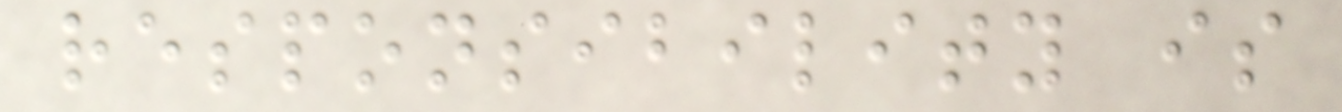responsibility is
